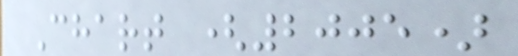Chart (2005)
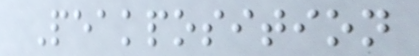Peakposition
